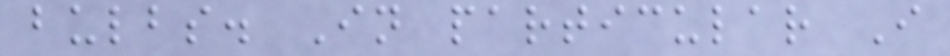bulbs. In particular I
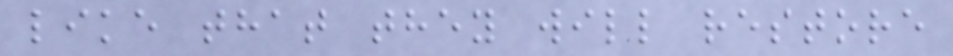like that they will restore
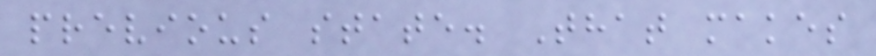previous state. That makes
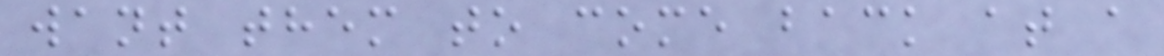want them to come back at a
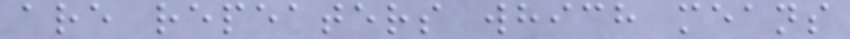are repeaters which means
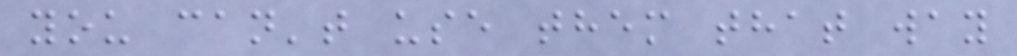you can't use them that way
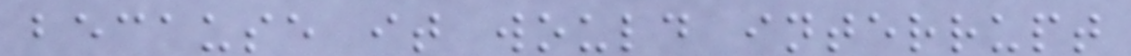because it would interrupt
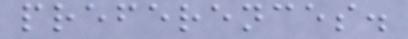preferences.
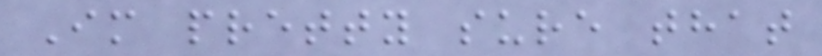Im pretty sure that
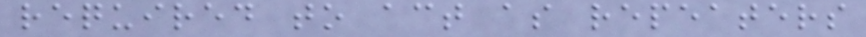required to act as repeaters
